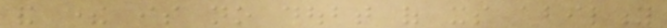and there is no doubt of its ability
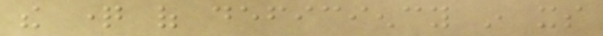the question of deficiency in its
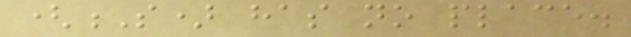(S) has no place.
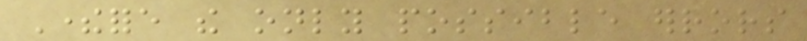Therefore the only possible errors
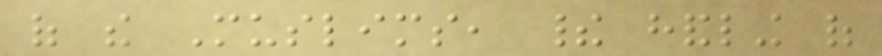of the Muslims, their handling of
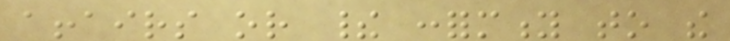affairs or their conformity to the
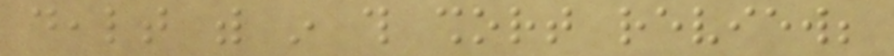dealt with in this short review;
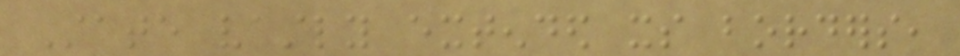State vastly extended its borders,
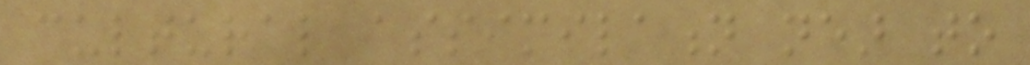cultural assimilation near to
